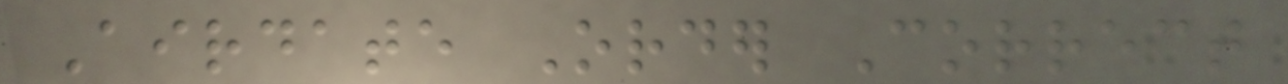Airdate Order Correct
